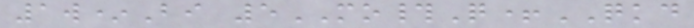1w*Bi 5MO#Q+QKD
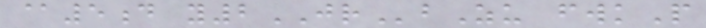@5d y2JRbZu fwkP
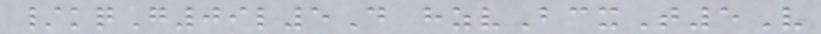/kqG09l5D hzvBcxT5V
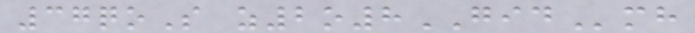37qoS z2o8GIDmh
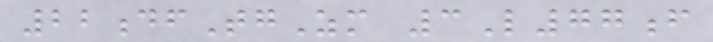22dfTgZm 3L77f
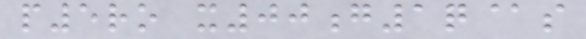p5ro x00g1q@s
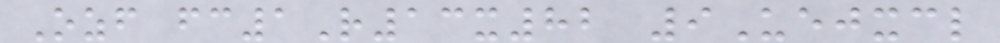Ozf fc1R13x82 9Uejxcl
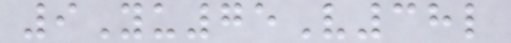9Yu75V38l
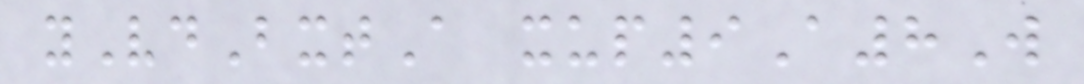yVdBxtA xup9A8W
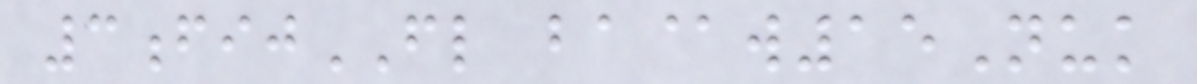3fijFL ba@w15Nuk
